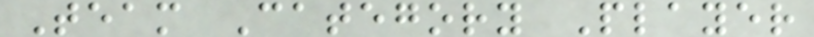Team Category Player
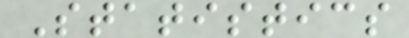Statistics
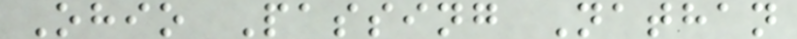Ohio Passing Nathan
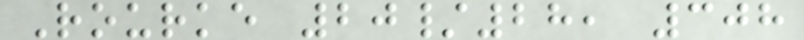Rourke 20/28, 308
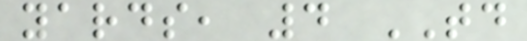yards, 4 TD
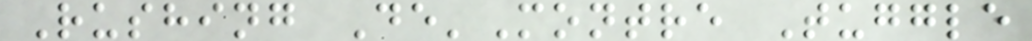Rushing De'Montre Tuggle
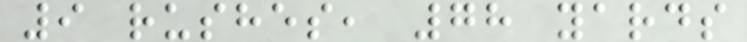9 rushes, 78 yards
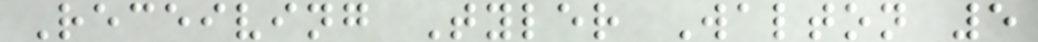Receiving Tyler Walton 5
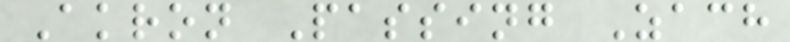Akron Passing Zach
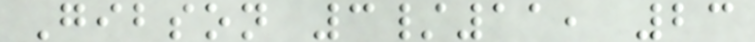Gibson 3/11, 23
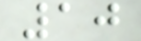10
